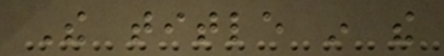The title in the
